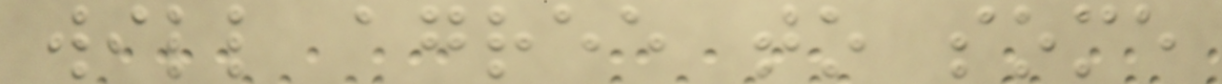will agree to some
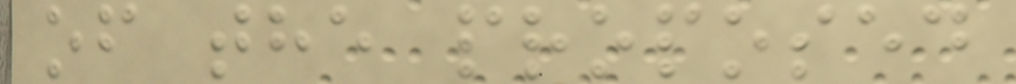of the proposed
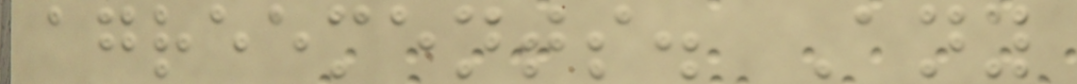agreements. Any
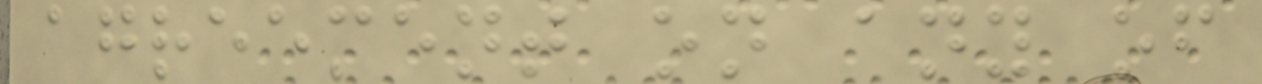agreement on any of
